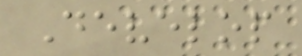Develop
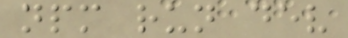npm run dev
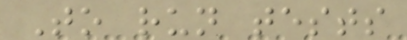To run tests
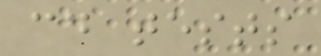cd tests
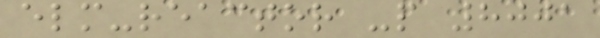elm-reactor -p 8001
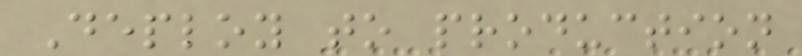Deploy to production
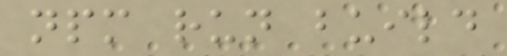npm run build
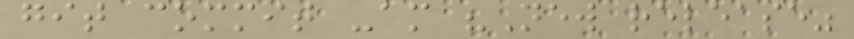git commit -am "New release"
